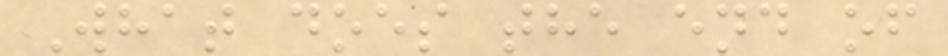What does the end of
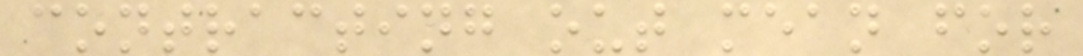contracting out mean for
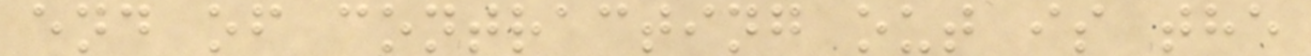end of contracting out is the
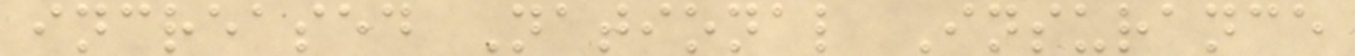increased National Insurance
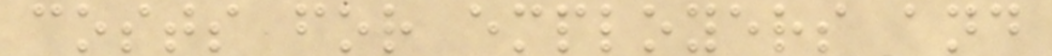costs for employers and
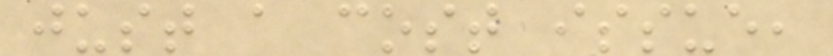just a cost issue,
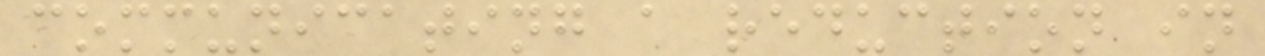communicating a reduction in
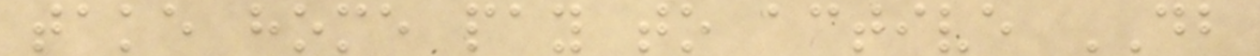take home pay to active DB
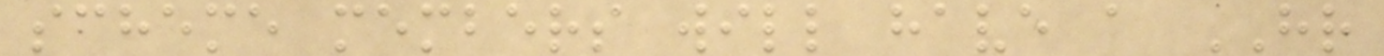scheme members will have a HR
